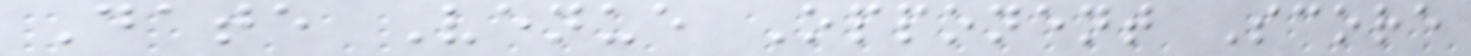Date Venue Opponent Score
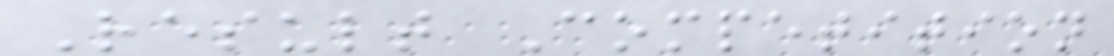Result Competition
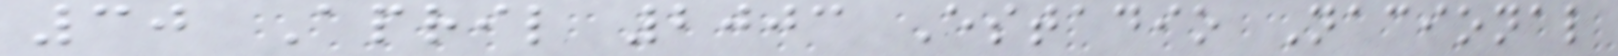30 April 2003 Estadio Nacional
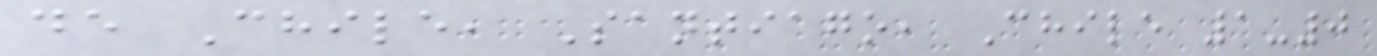de Chile, Santiago, Chile 1-0
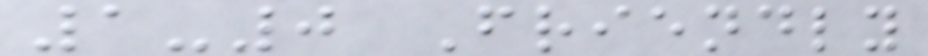1-0 Friendly
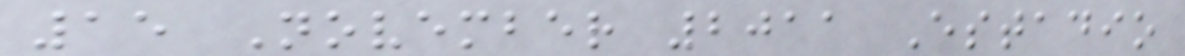15 November 2011 Estadio
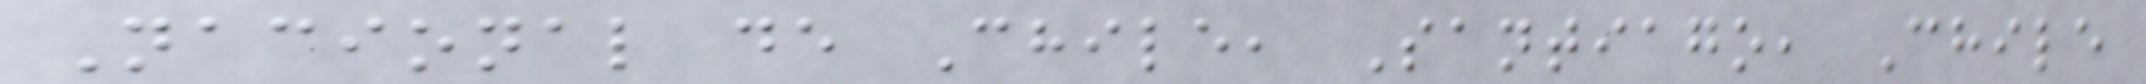Nacional de Chile, Santiago, Chile
